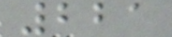221
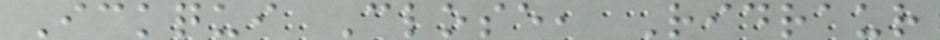Ickqui Close, Ridraur
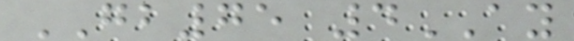GB75 4AY
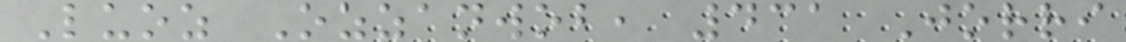Luoz Ozzanwob, 431 Jorri
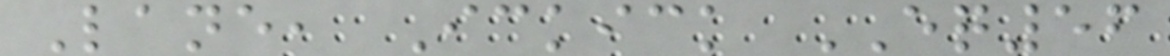Lane, Ickick EQ56
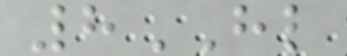8HL
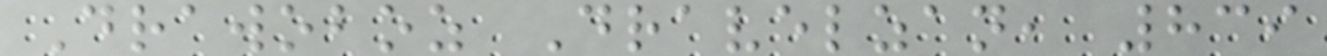Drawoboz Dravelzan, 839
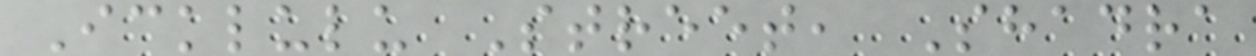Icklulu Street, Shadra
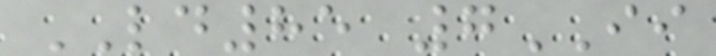LD85 7II
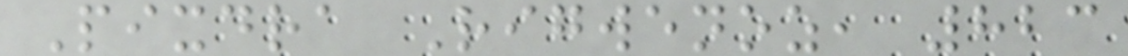Pixdra Rigwenoz, 823
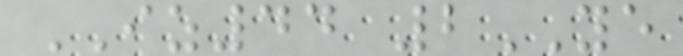IZ44 2YE
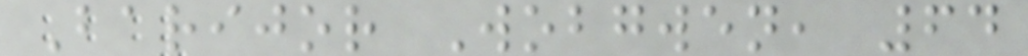Barijor Wobgwen, 64
